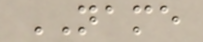NAME
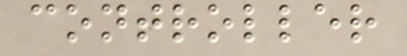controller
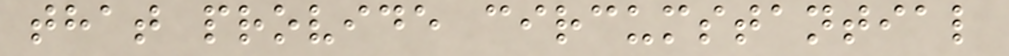that provide circumstantial
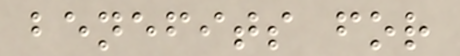benefits for
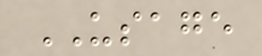USAGE
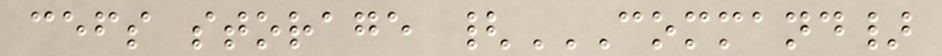cefs storage {COMMAND}
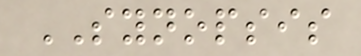SYNOPSIS
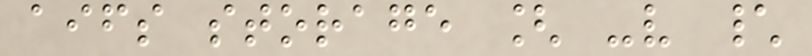aifs storage [ -v \
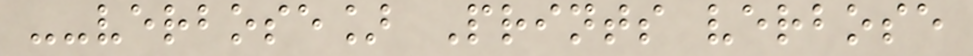--verbose] Prints verbose
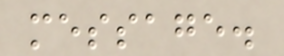message.
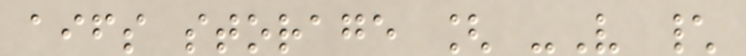aifs storage [ -V \
